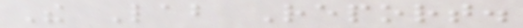The Lab Report.
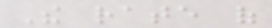The rate of
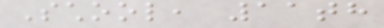School, 11th
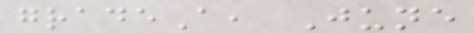gradeA, June
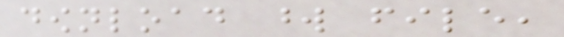download word file,
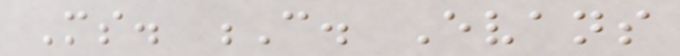Ms. C. Evans
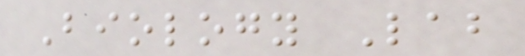Biology Lab
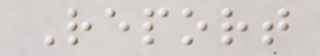Report
